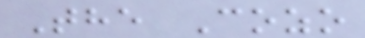The Cozo
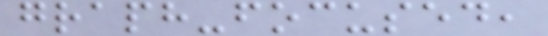graph-focused,
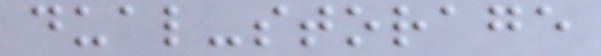dual-storage
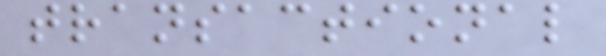transactional
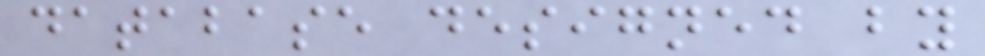database designed by
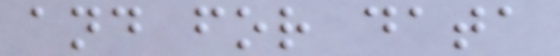and for data
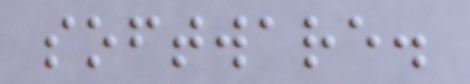software.
